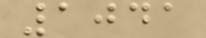1041
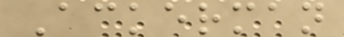Ackerman
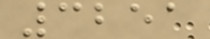3251
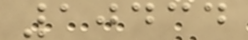10434
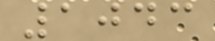1043
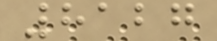8127
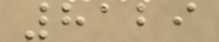8129
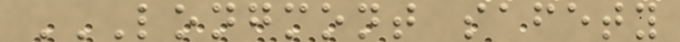LONGMONT SAFETY
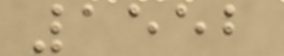1552
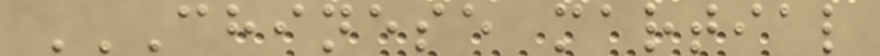CHINESE MARTIAL
